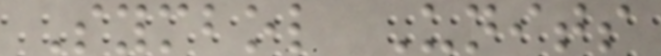Symbol Units
